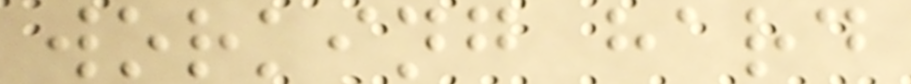working hard
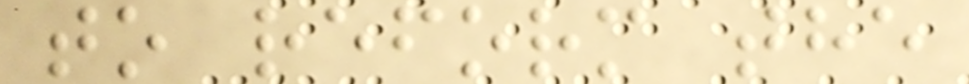to reform the
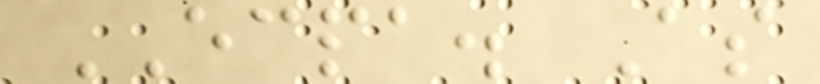ECPA. As
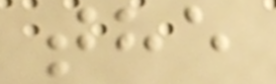the
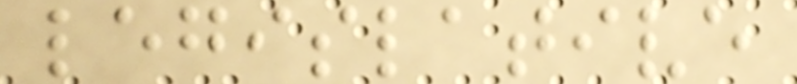legislative
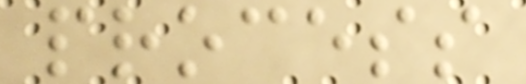process
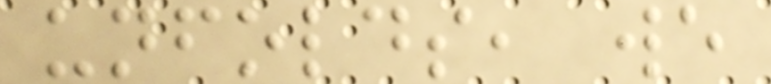unfolds, we
